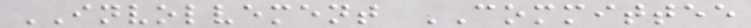INVOLVEMENT COMMITTEE
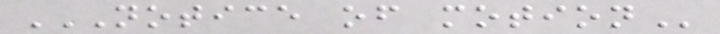NOTICE OF MOTION
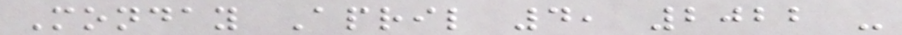Monday April 4, 2022 -
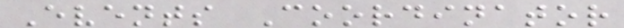Events Coordinator
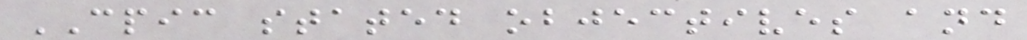CPIC stated objectives and
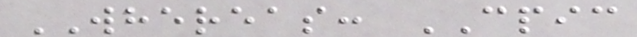WHEREAS: CPIC
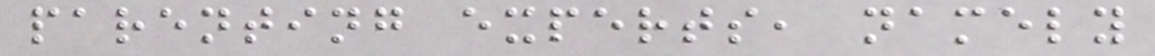parenting experts, namely
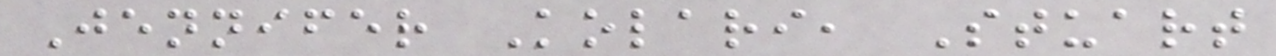Jennifer Kolari, Stuart
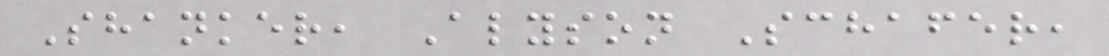Shanker, Alyson Schafer,
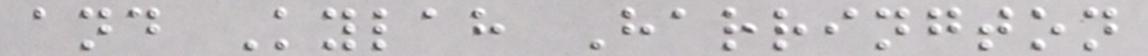and Kylah Harrington
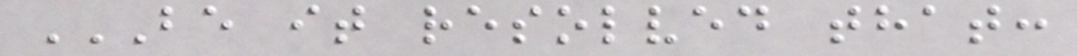BE IT RESOLVED THAT:
